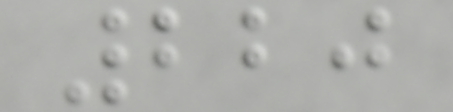220
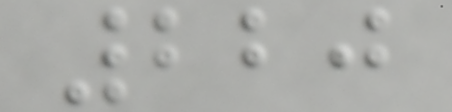220
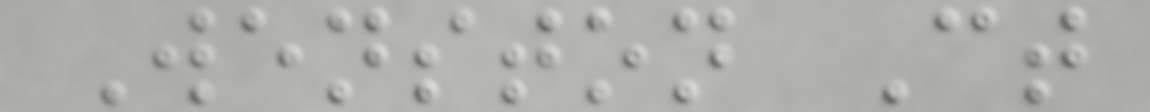Wenston Ct
